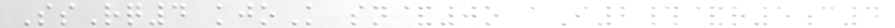SsRq4 kjoK sn&0o aI2#&r5c4
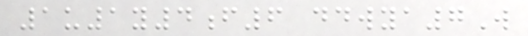1u1y4f6 ddwya7W
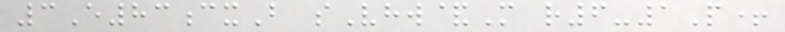3E83cxB sVhw&M r6-1P+
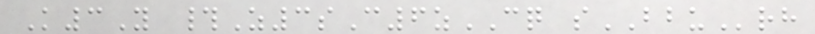K3Y #Z3sC6zCQ sBBUrh
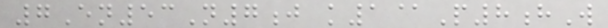7En53N7j k1@P8hW
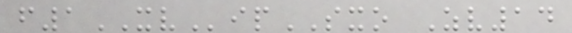f1XVipSXO Zv14
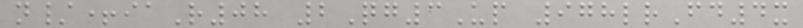n/+iaR08 2Qg3Up 978lrFd4x
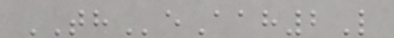THeAah2L
